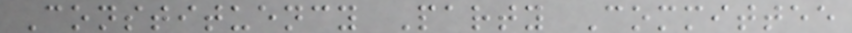Constituency Party Committee
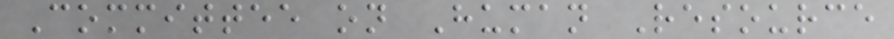Committee on Human Resource
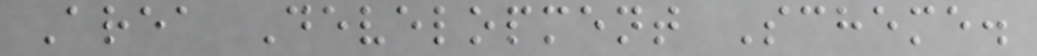Area Development Scheme.
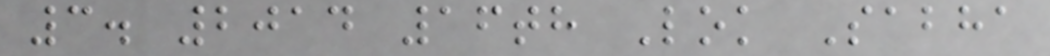3. 2014 16th Lok Sabha
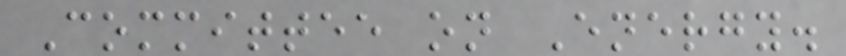Committee on Energy.
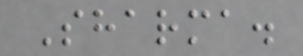Sharma.
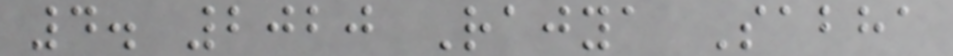4. 2020 Rajya Sabha
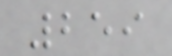259
